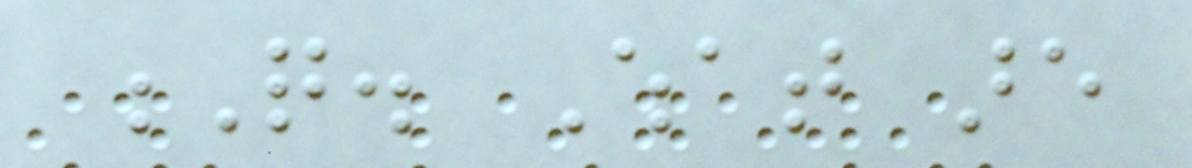Q. What are
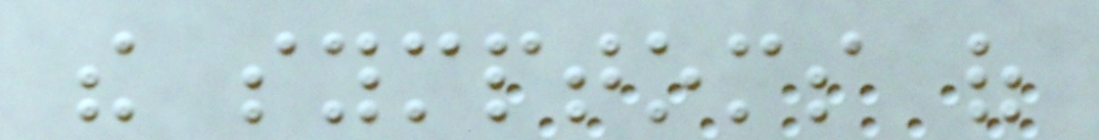the symptoms of
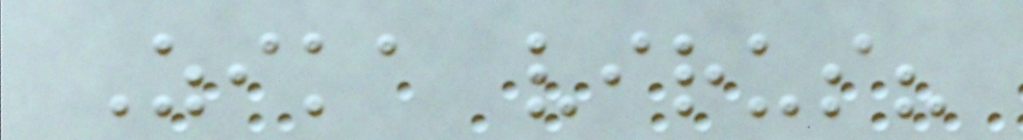Zika virus?
